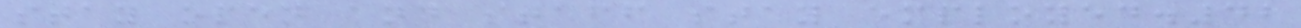stay open and staff stay employed.42
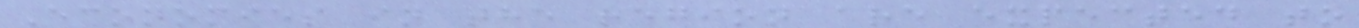Economies in the region are expected to
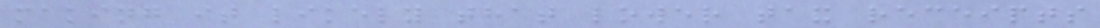making it likely that lower tax receipts
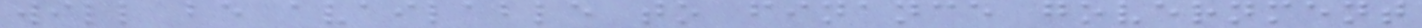will be available to finance government
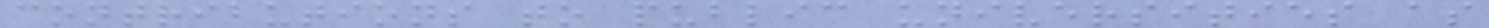contributions to public universities as
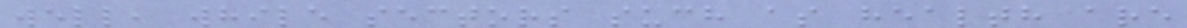well, while sectors such as health are
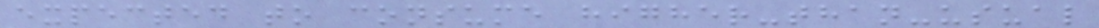expected to consume higher-than-usual
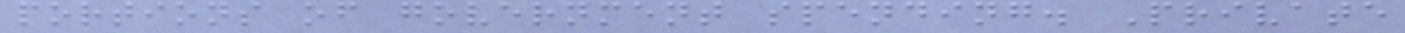portions of government spending. Private
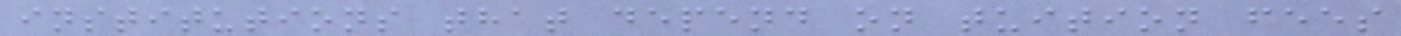institutions that depend on tuition fees
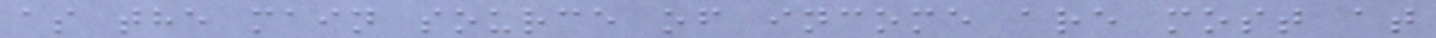as the main source of income are most at
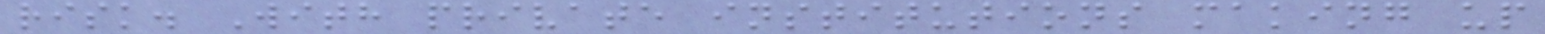risk. With private institutions making up
